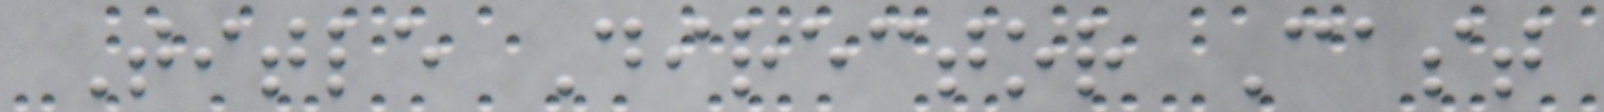Title Director Cast
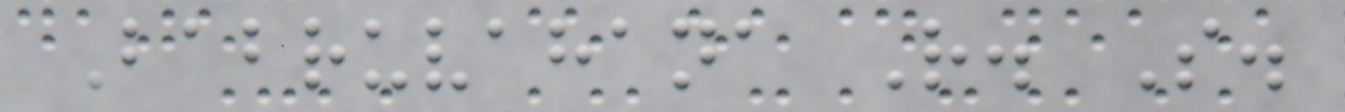Babruvahana R. S.
